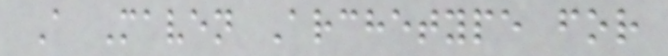A Maven Archetype for
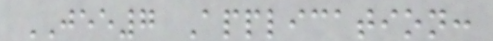JEE7 Application:
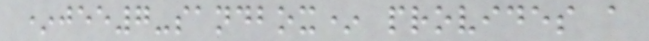*jee7-sandbox* provides a
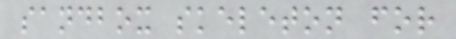sandbox skeleton for
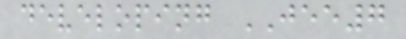developing JEE7
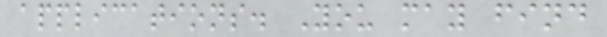applications. You may find
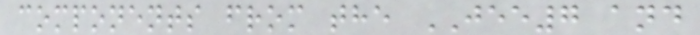components from the JEE7 and
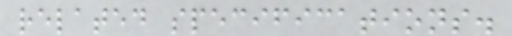related specifications.
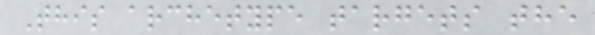This archetype targets the
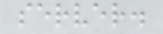server.
